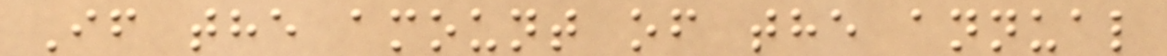If the amount of the annual
